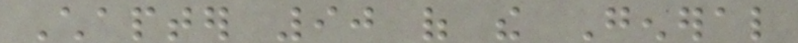Chapter 90 of the General
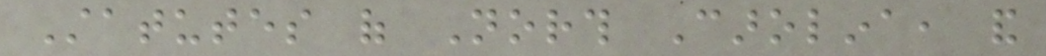Statutes of North Carolina, and
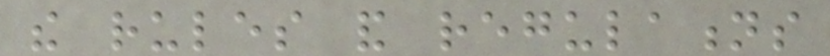the rules and regulations
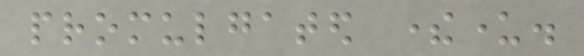promulgated thereunder.
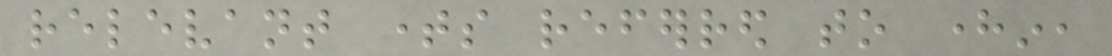relevant times referred to herein,
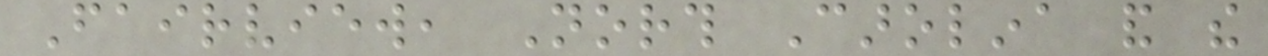Fairview, North Carolina and the
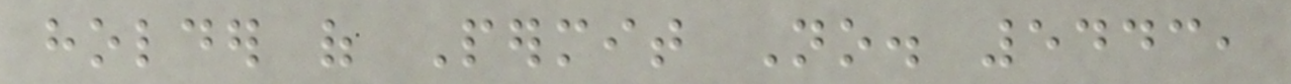holder of Permit No. 5443,
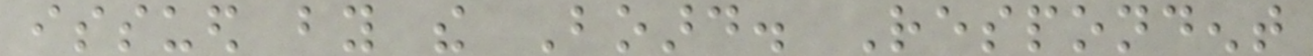issued by the Board. Respondent
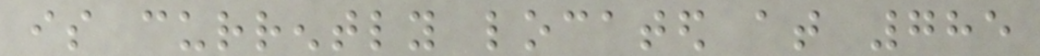is currently located at 785
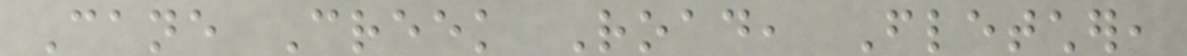Cane Creek Road, Fletcher,
